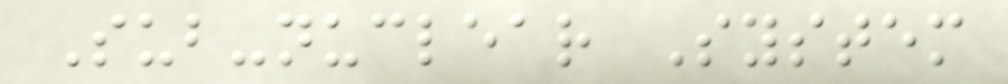Sub-nuclear System
